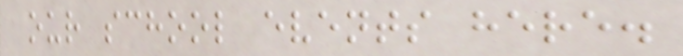our school events here.
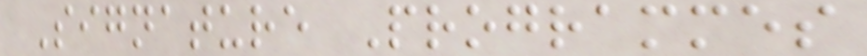Signature Programmes
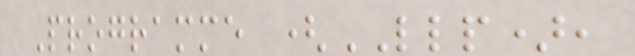Programme (LLP),
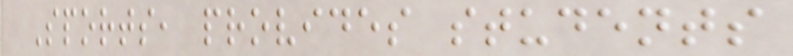Sports, provides students
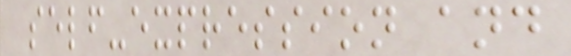self-expression and
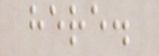here.
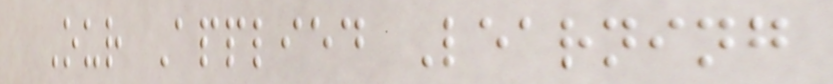Our Applied Learning
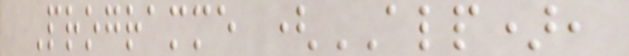Programme (ALP),
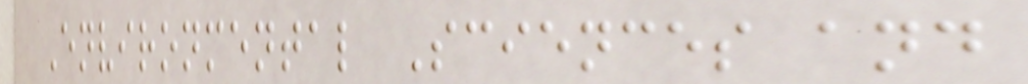Environmental Sciences and
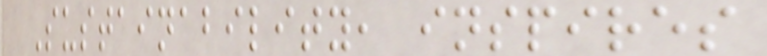Sustainability, inspires
